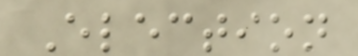Election
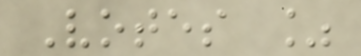Votes %
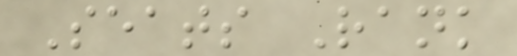Seats Rank
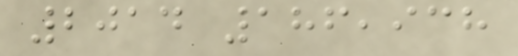2014 186,938
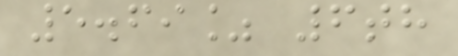5.69% 6th
